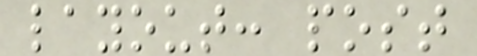layout: post
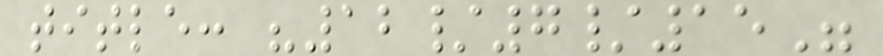title: "12/7/15"
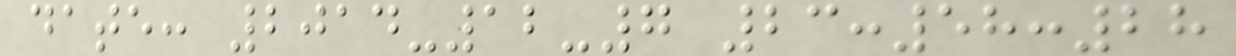date: 2014-12-7 23:58:28
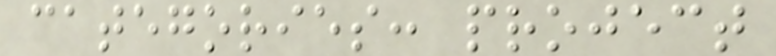categories: project
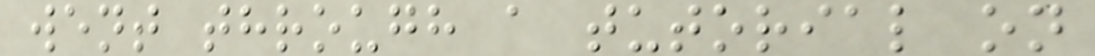went through a tutorial on
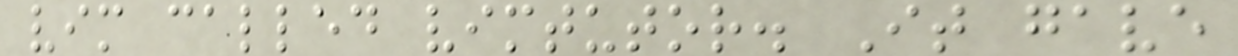vim called vimtutor. It gave
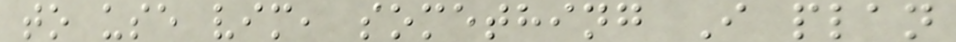to use vim, something I plan
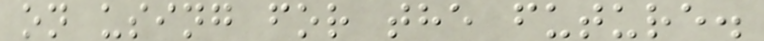on using for the future.
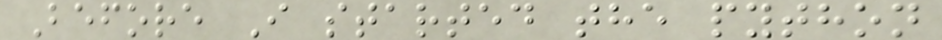Before I started the python
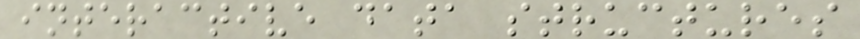interactive data structures
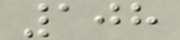108
